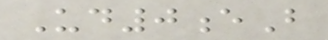Ud0eB
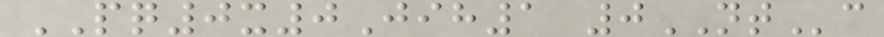PQ0x0Jih1 0NTc
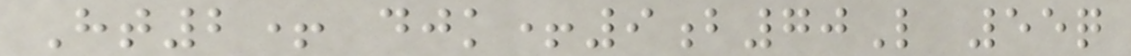Ht2+ djk+9b70L 55q
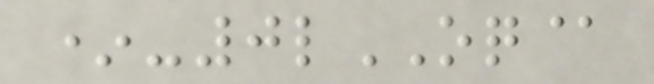*-0lOQ@
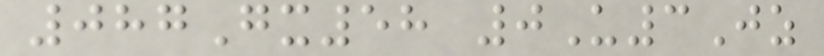087Gx58 0U3Jz
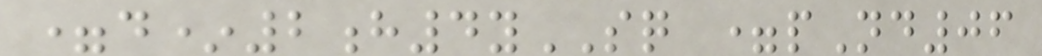=d*2h4ySQ =pNd06
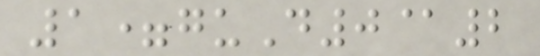1=guD0@2
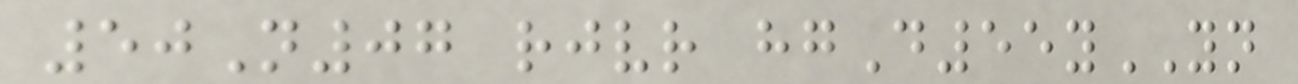50N07 rjvr hgD55yYN
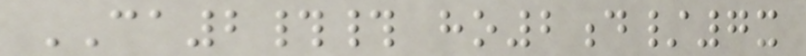CA2## ho2d/7x
